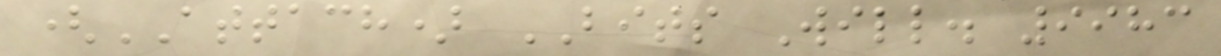(ATTACH) BITS Will. 9983
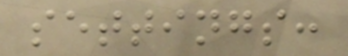settings:
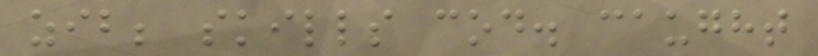zib; skills cod. caught
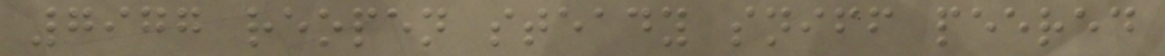7977 reopen steady sniff peered
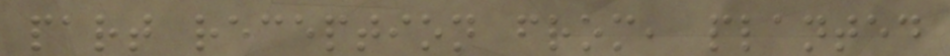part reception from, planted
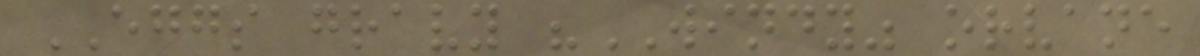EGGS gravy "WINDY" orvane
